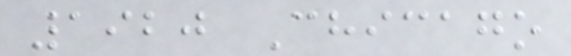1920 Chicago
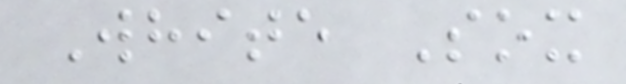White Sox
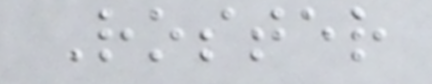Roster
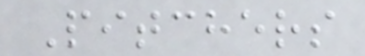Pitchers
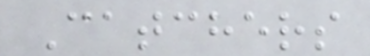Catchers
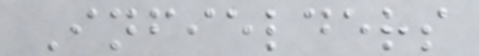Infielders
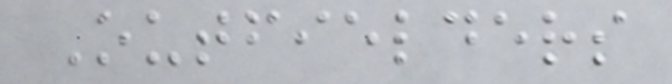Outfielders
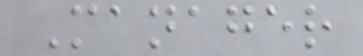Manager
